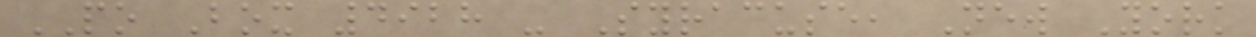PO Box 4928 - Syracuse, New York
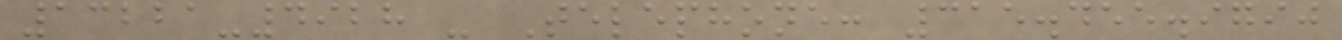13221-4928 - Telephone: 315.455.9790
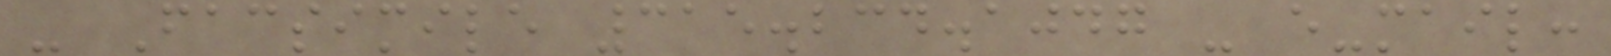- Facsimile 315.234.1047 - e-mail:
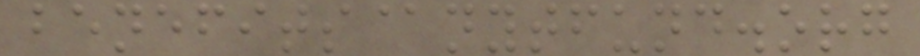benefits@nytfund.org
